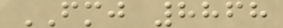FMJ 8868
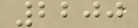2200
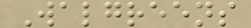Walgreens
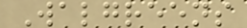Walgreens
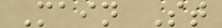Main St
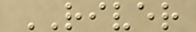RIVER
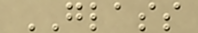GLASS
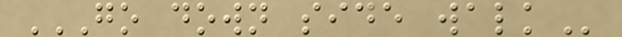GO DOWN SIDE WALK
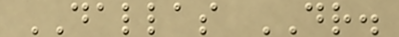DALLAS DR.
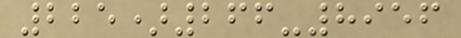225)266-8956
